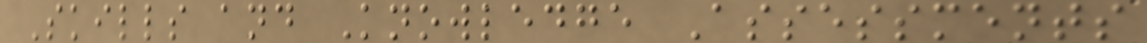Skills and Knowledge Assessments
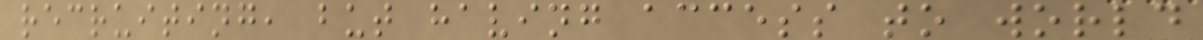recruiting, but having access to world
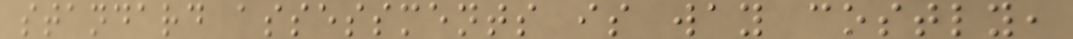standard assessments is way costly,
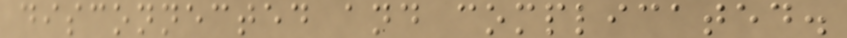disconnected and complicated.
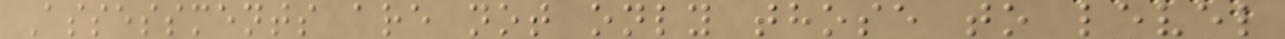Assessments are not only those to level
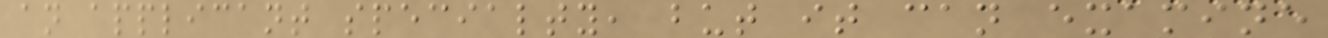an applicant specialty, but it can examine
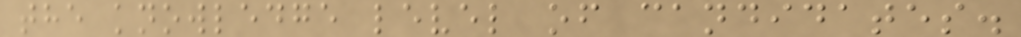the knowledge level of candidates.
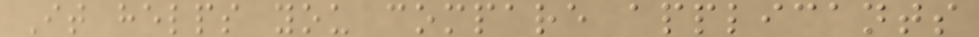It helps you compare applicants
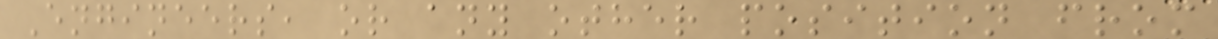Engineers, or any other position from
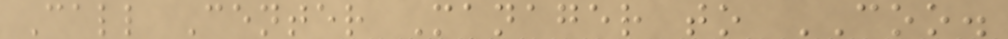Call Center Manager to COO.
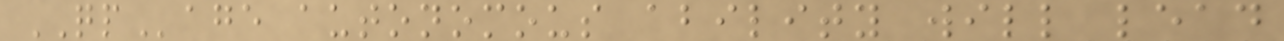QPage autonomous ability will lead
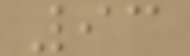93
